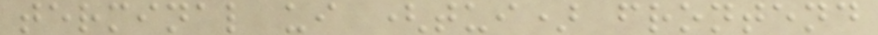terminal ui (tui) frontend
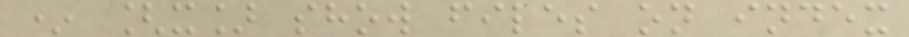* [x] show files on index
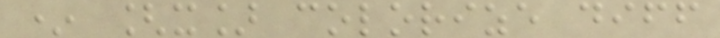* [x] colorize diff
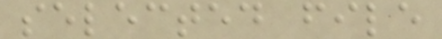selected file
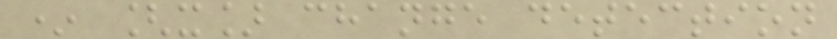* [x] change detection
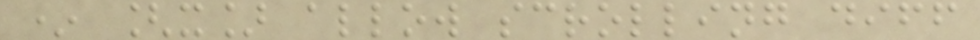* [x] allow scrolling diff
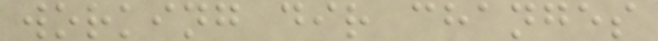working dir changes
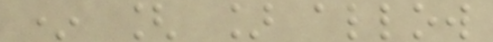* [ ] allow
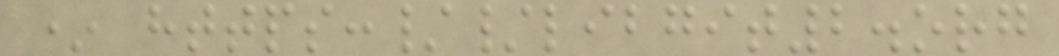* https://libgit2.org
